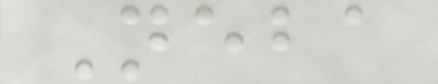Neba
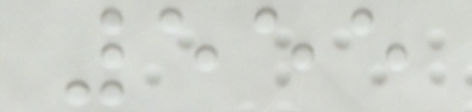555
